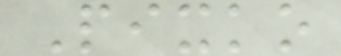Pixko
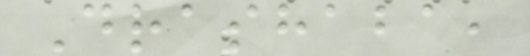Drashaba,
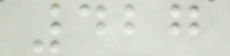427
